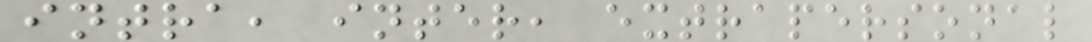intra, inter, extrapersonal
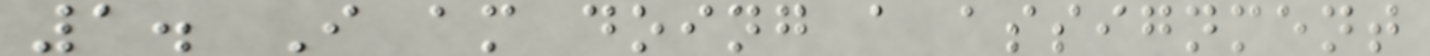1. I am doing a assignment
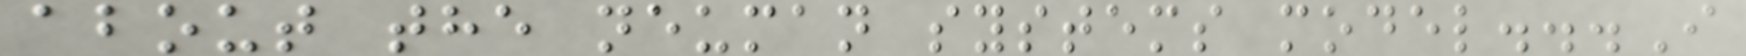about the neuman systems model...I
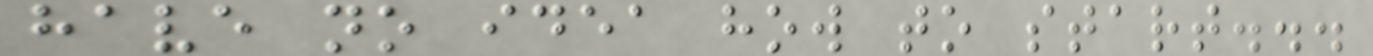have no idea how to start...
